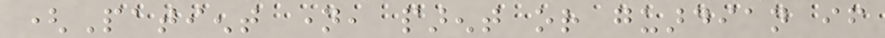(Patient name, parent or guardian if
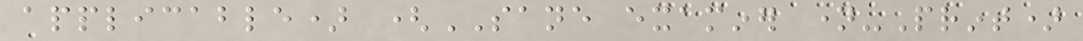applicable) (SANE examiner name-Print)
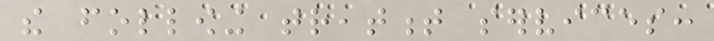the following treatment services:
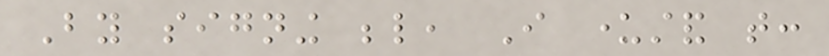By signing below, I understand that:
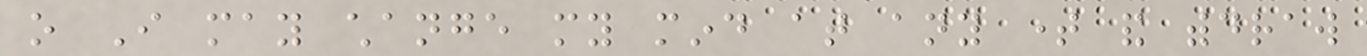o I may change my mind at any time and withdraw
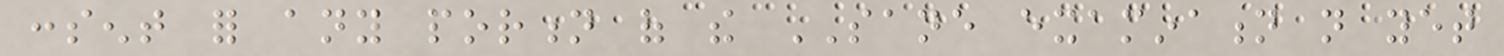consent for any portion of the SANE examination not yet
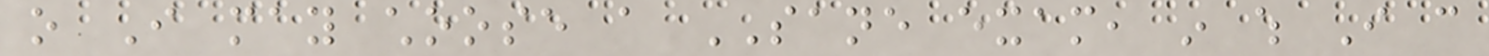o I may choose a SANE exam, in which I can
